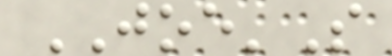JOE'S
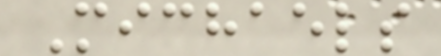Michaels
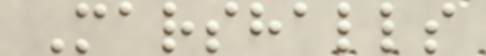Marshalls
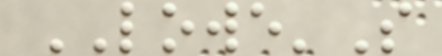LOWE'S
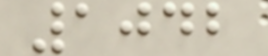1042
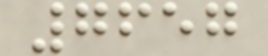7657
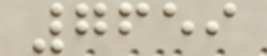7659
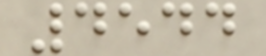4544
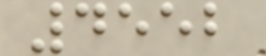4552
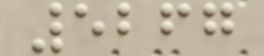5267
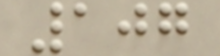107
